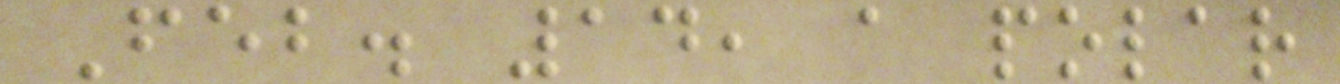Feb. 14, a polar
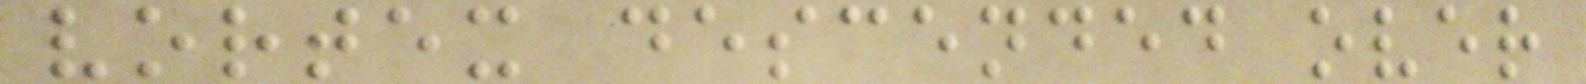vortex descended over
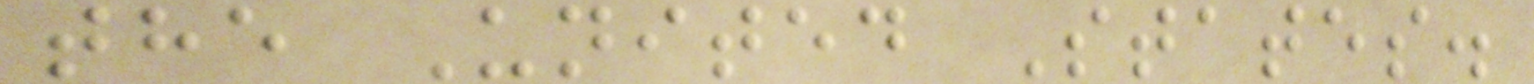the United States.
